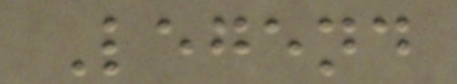Legend
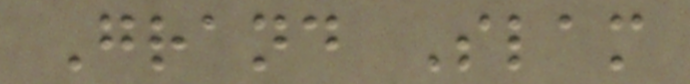Grand Slam
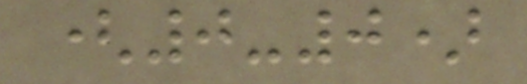(0-0)
